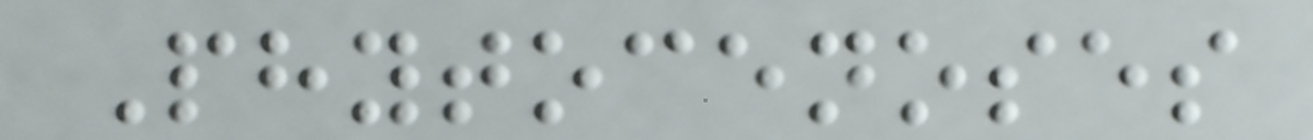Phytocenoses
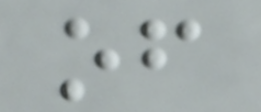of
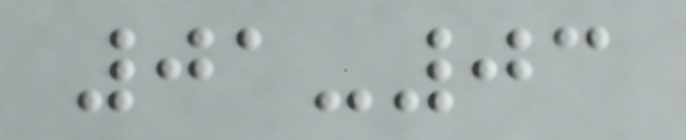01-03
